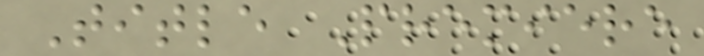Title Premiere
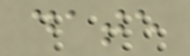date
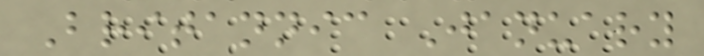Britannic January
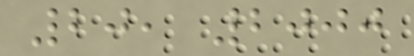20, 2000
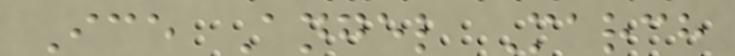Ice Angel March
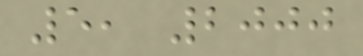5, 2000
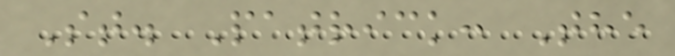St. Patrick: The
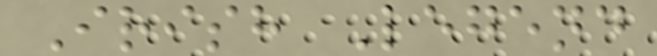Irish Legend
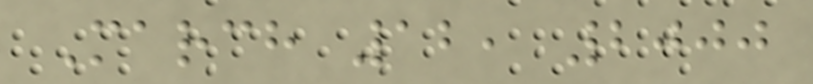March 12, 2000
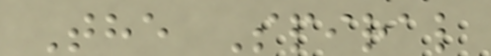The Spiral
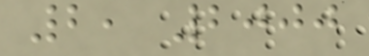2, 2000
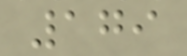179
